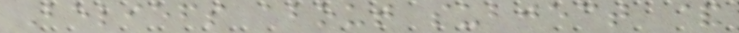Beliefs about subject &
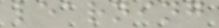learning
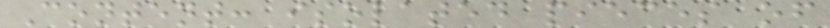Content: isolated pieces of
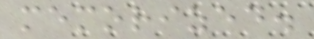memorized.
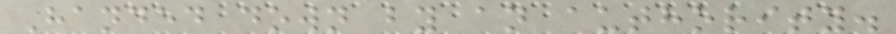Handed down by an authority.
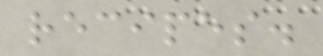recipes.
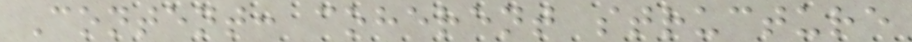Content: coherent structure
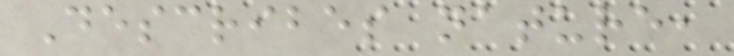Describes nature,
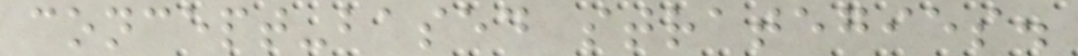concept-based strategies.
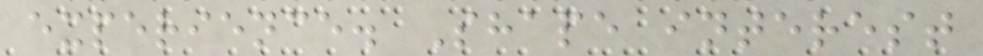experience. Shape interest
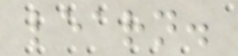learn.
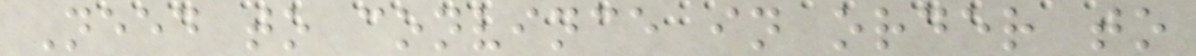Need to convince in order to
